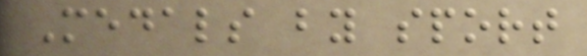Medals by sport
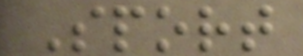Sport
